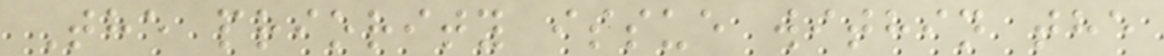The priority issue within the
